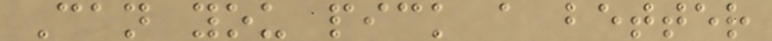Can you pick a better
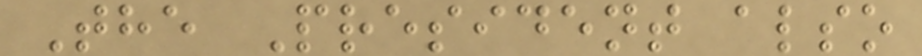The President also
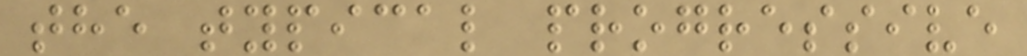the typical progressive
